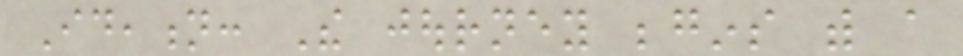Ideation: The journey begins with a
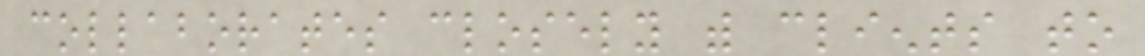collaborates closely with clients to
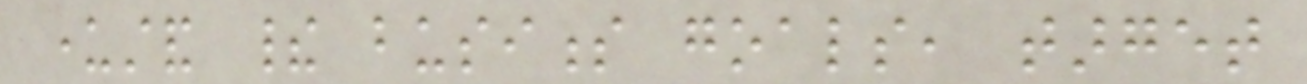understand their business goals, target
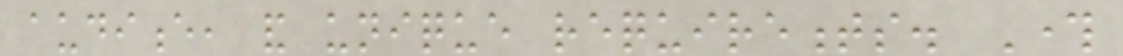audience, and unique requirements. Through
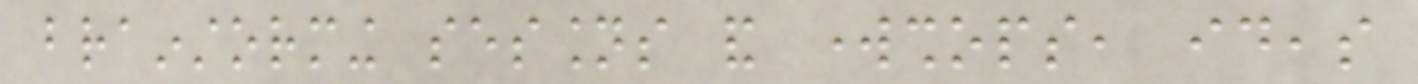brainstorming sessions and workshops, ideas
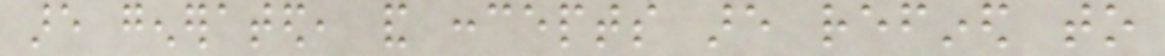are generated, and concepts are refined to
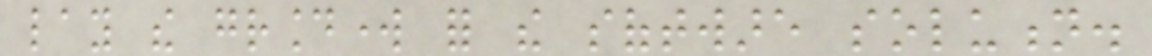lay the groundwork for the software solution.
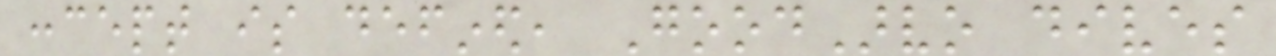concept is defined, GoodArvo dives
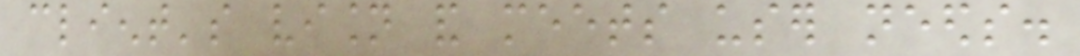client's vision and meets user needs.
